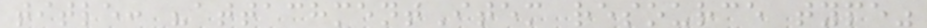title: "attachmentItem resource type"
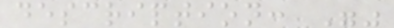description: ""
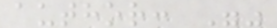author: ""
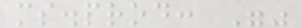ms.prod: ""
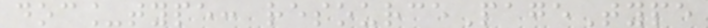doc_type: resourcePageType
